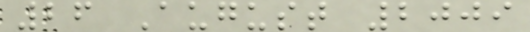26 August 2009
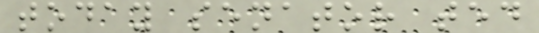today senator ted
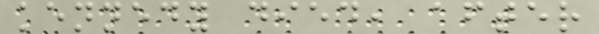kennedy died, after
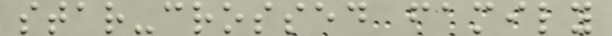star-crossed family
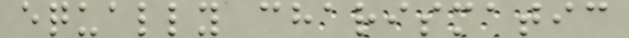equally charismatic
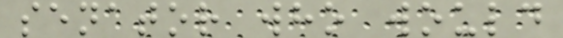senator who would
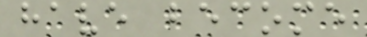have become
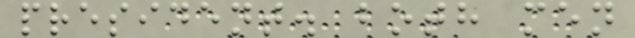president. both men
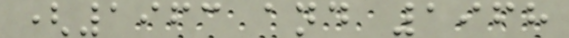(1963 and 1968
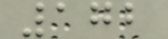172
